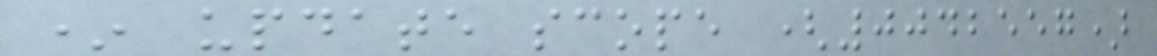* update scope (0042557)
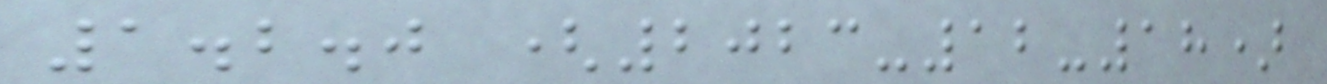1.2.0 (2023-12-18)
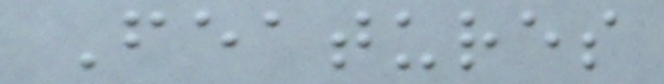Features
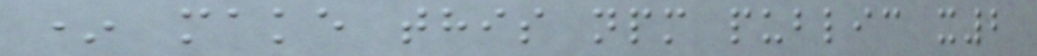* make this npm public x2
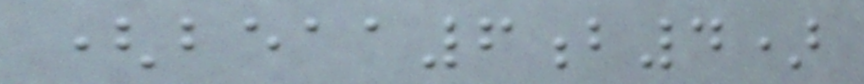(beaa6b4)
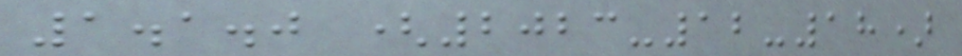1.1.0 (2023-12-18)
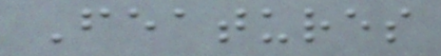Features
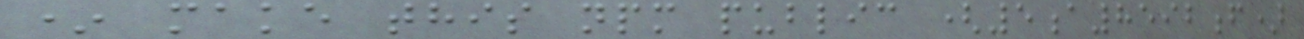* make this npm public (5a8592f)
